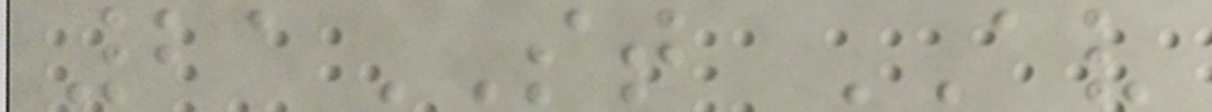21ST AV
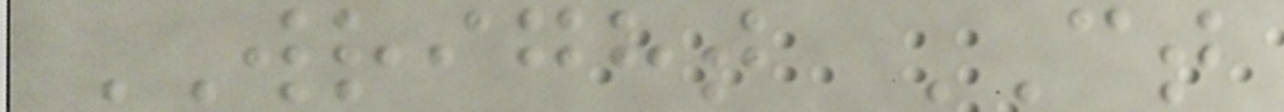WRIGHT CT
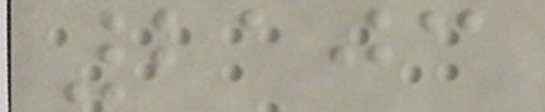2103
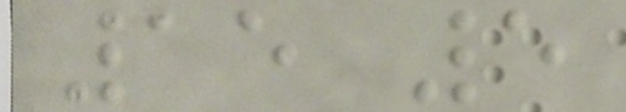15 5
